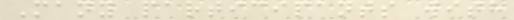Many participants with
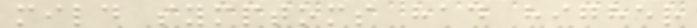mild symptoms had higher
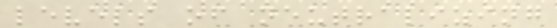levels of neutralizing
